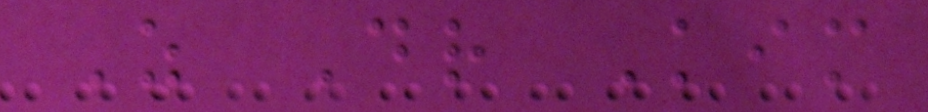As Dr Kim
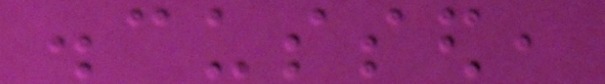discussed,
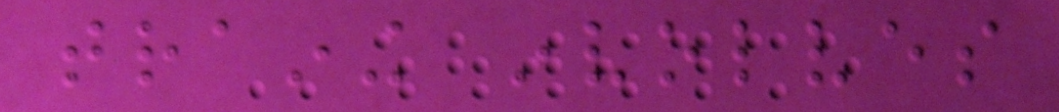training involves
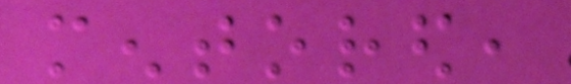mentored,
